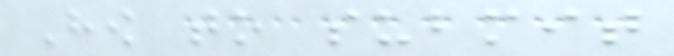How to submit
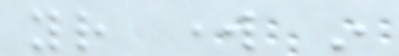your work in
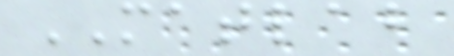MATLAB
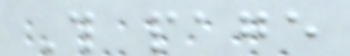This page
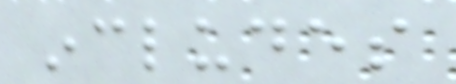includes
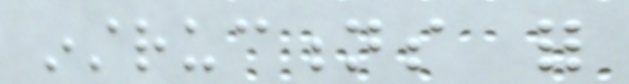instructions for
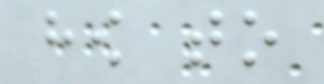how to
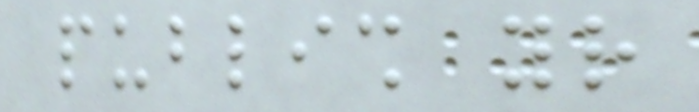publish your
